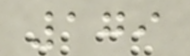179
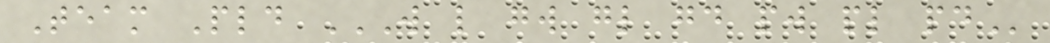Team Pld W L GW GL GD PW PL PD
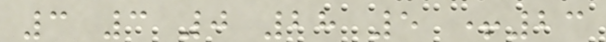3 3 0 28 5 +23
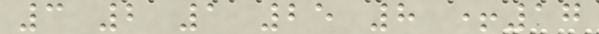3 2 1 25 8 +17
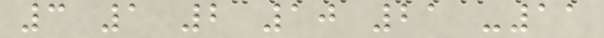3 1 2 10 21 -11
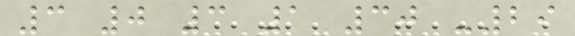3 0 3 1 30 -29
